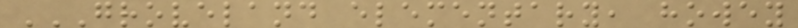GROVELAND ELEMENTARY, HOWEY
